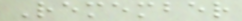Remember
